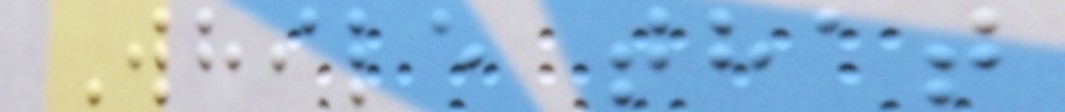While that
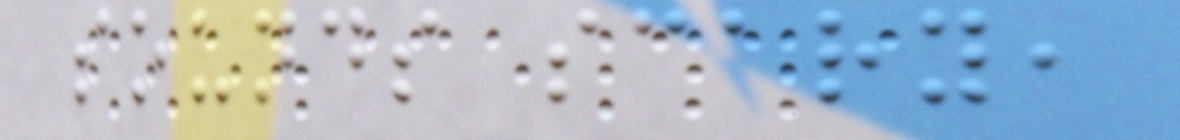sounds scary,
